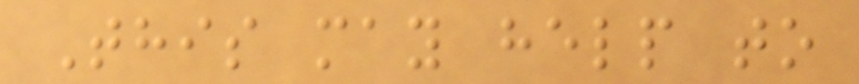This may help to
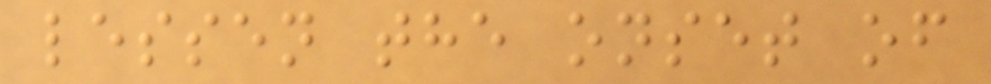lessen the onset of
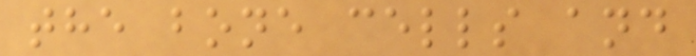the bone cells and
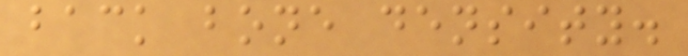back bone density.
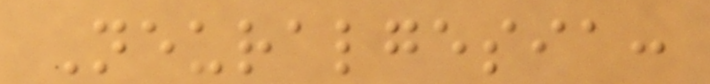Neuralgesia:
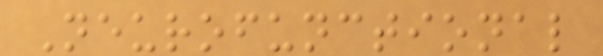Neurofunctional
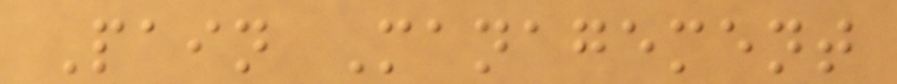Pain Management
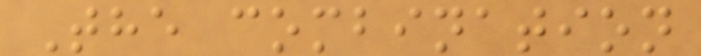The combination
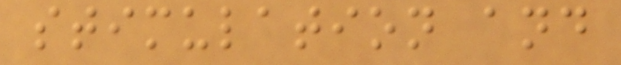stimulation and
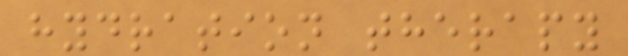hydration therapy
